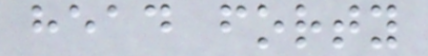head forty
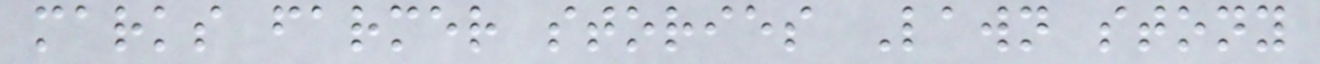marks farmer stories Lawn stony
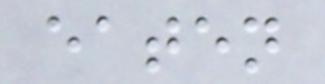eaten
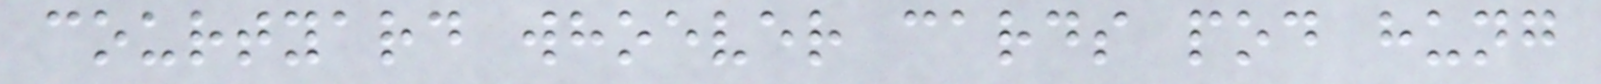courtyard whoever cards pod hung
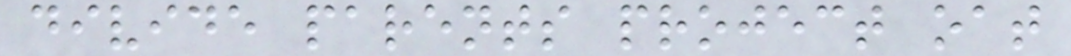divide parents project oat
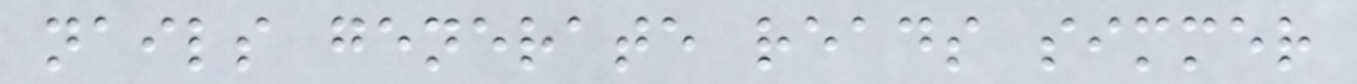nails generate reads simmer
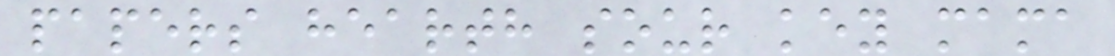papers hearth sour key mama
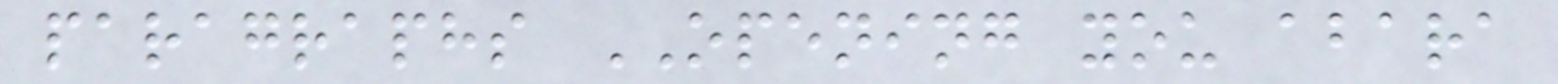paragraphs OPENING you abara
